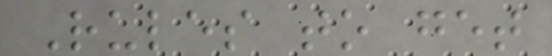Rules to get
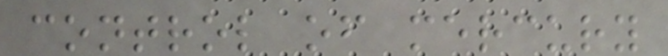control of mercury
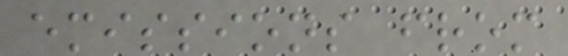emissions from
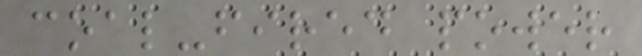coal-fired power
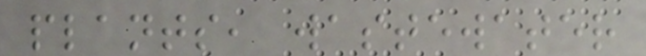plants, wastewater
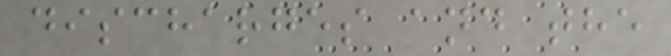discharges and the
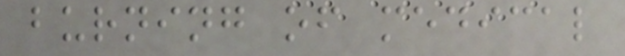burning of medical
